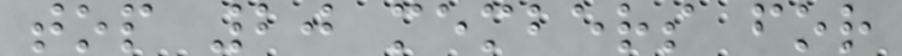top 20 members for
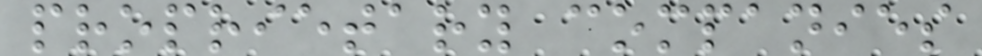proprietary companies
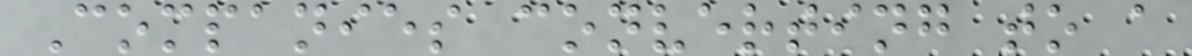Companies converting to a
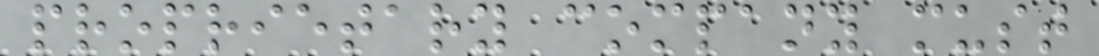proprietary company must
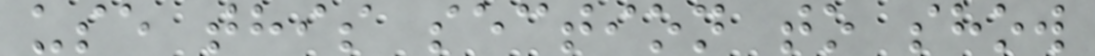use this section to show
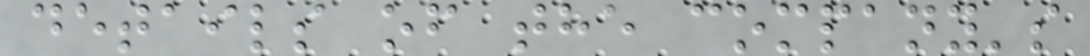details of the company's
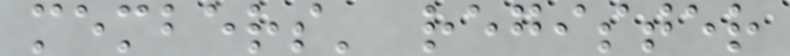members' register
